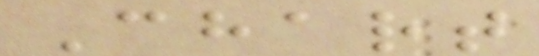Chart
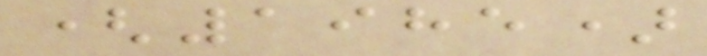(1985)
